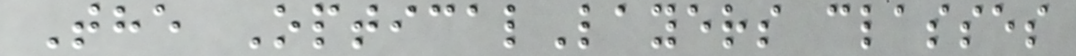The OpticalLayers classes
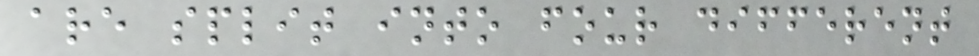are split into four different
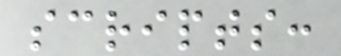scripts:
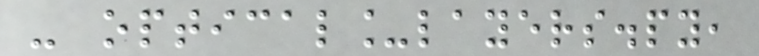- optical_layers.py,
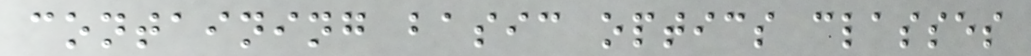containing basic optics classes
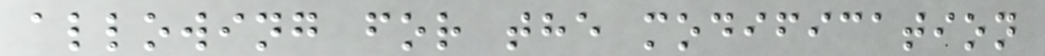allowing for the modification
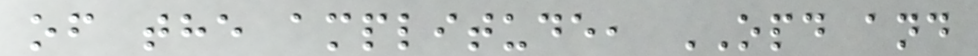of the amplitude, OPD and
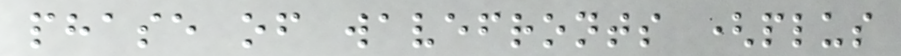phase of wavefronts (plus
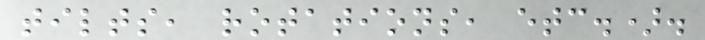tilts, rotations, etc.).
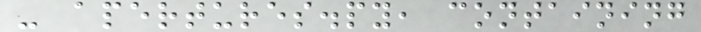- apertures.py, containing
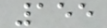155
